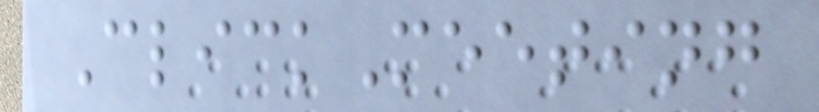ClickMeeting
